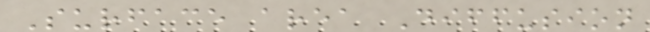Surface area Diffusion
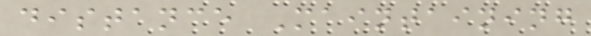distance Maintaining
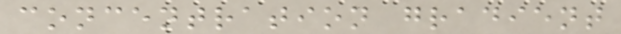concentration gradient
